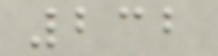232
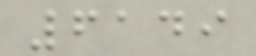6149
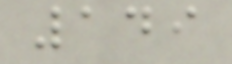149
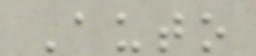Auto
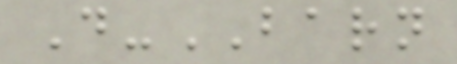D-BARN
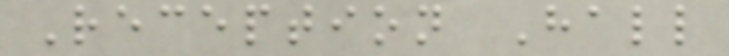Reception Hall
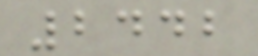2442
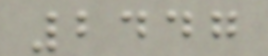2447
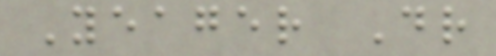Yeager Dr
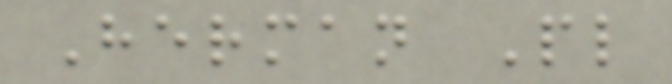Herman Pl
